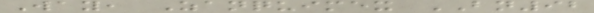Way, Zanquimex BN92
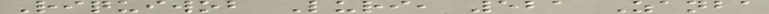Riquiwob Luri, 521 Zanba
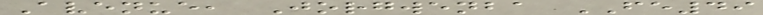Avenue, Jorgwenba FE49
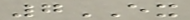7EX
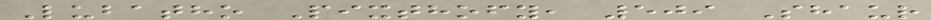Lubatho Pixthofy, 509 Shaur
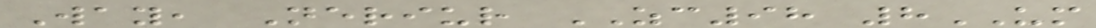Way, Neriur ZC98 8UM
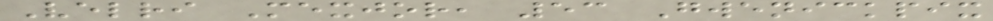Velri Mexjor, 53 Gwenickpix
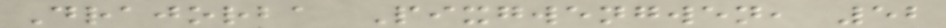Drajorba Pixgwengwen, 52
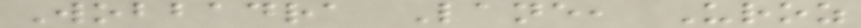Wobbadra Lane, Uroz
